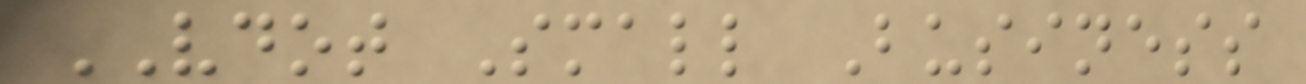VDOT Small Business
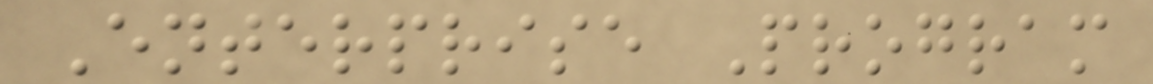Enterprise Program
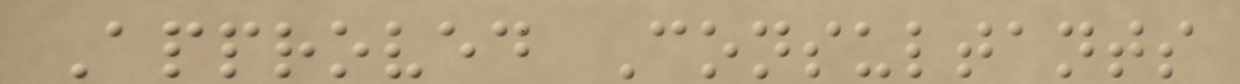Approved Consultants
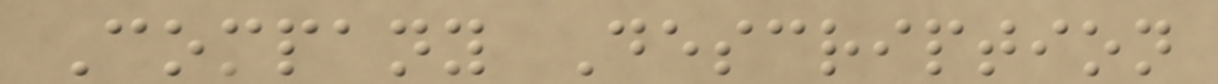Company Description
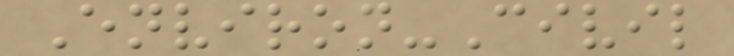Environ-Civil
